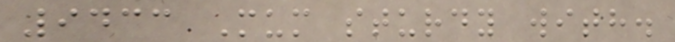9433 Mum sturdy with.
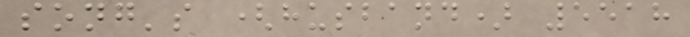song's (husband) 5518
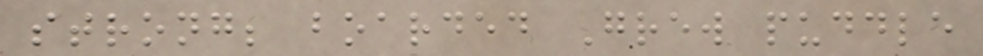strong; boarded Grew puddle
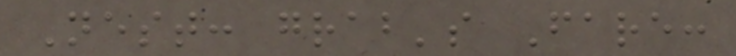Nest: grab's Fare:
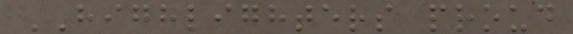HIGHLIGHTERS proud
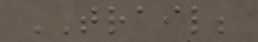TRAIL;
